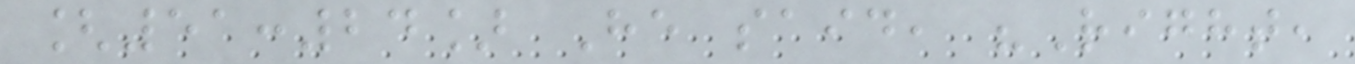[51:24] He said, "Right,
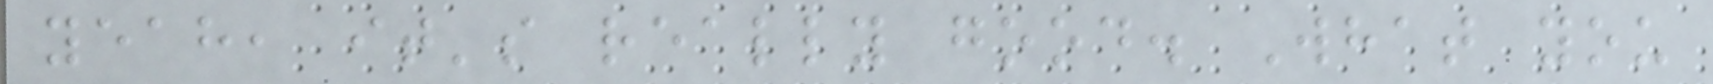yeah, it's really good. What you
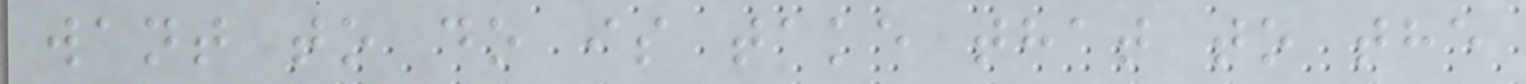want to do is take that to the
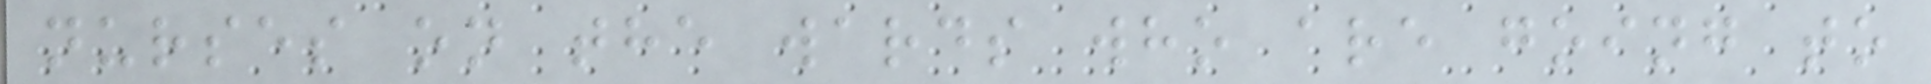nurses on the wards who are going to
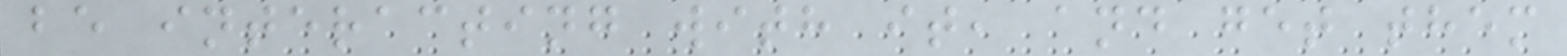be interacting with it, and get them
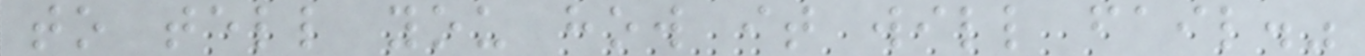to tell you how it will fail."
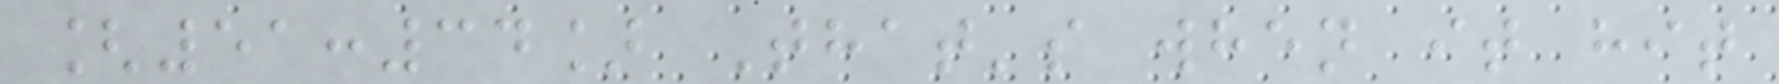[51:34] That's when it hit
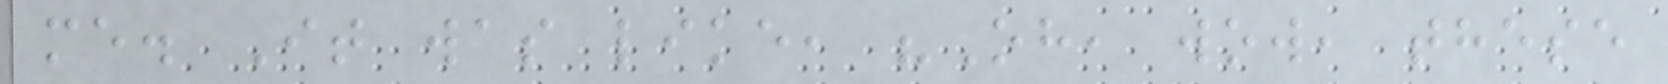me. It was like, "Oh, wow, these
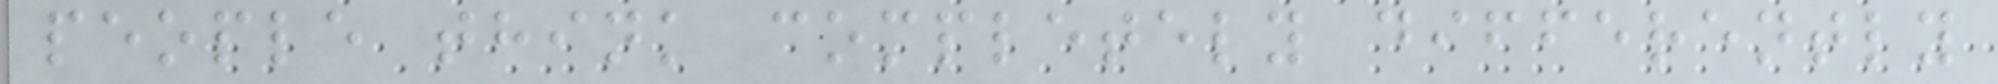people think completely differently
